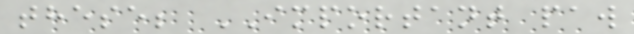these; IMPORTANT paw
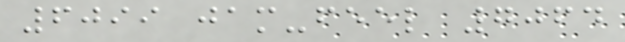6099 jam-feel 7064
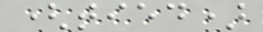(tied)
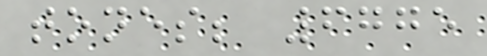tones; 6775
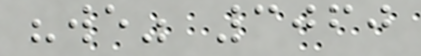"we" 3060
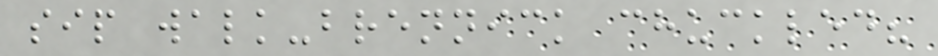sip walk-brennick chuckled?
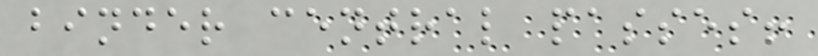binder central passes!
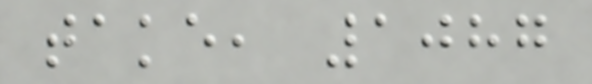take, 1087
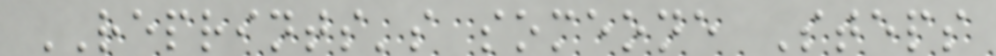REPRINTS's someone Steps
